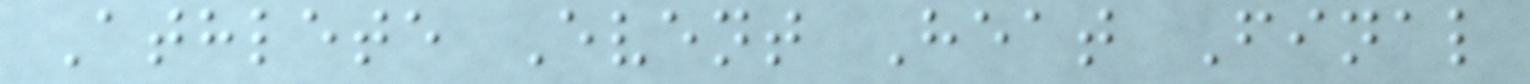Athlete Event Heat Final
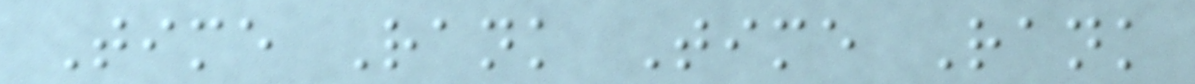Time Rank Time Rank
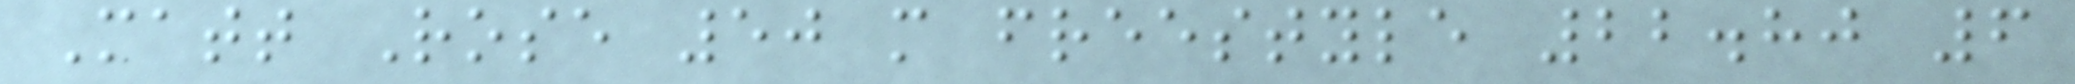Matt Rose 50 m freestyle 22.80 6
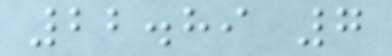22.89 7
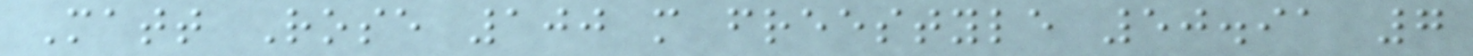Matt Rose 100 m freestyle 50.91 7
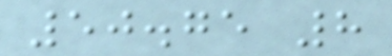50.75 8
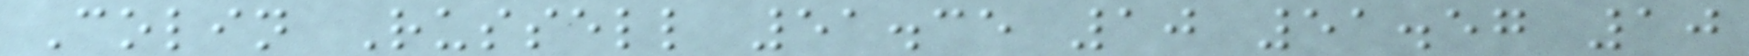Colin Russell 51.35 10 51.57 10
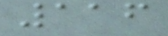116
